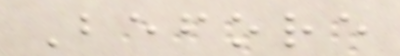Before
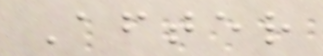After
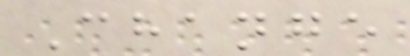Change
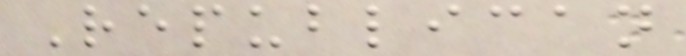Republican
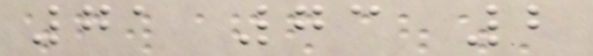71 73 2
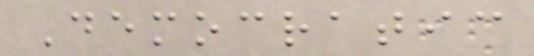Democratic
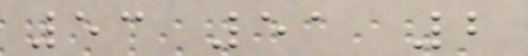53 51 2
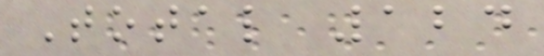Total 124
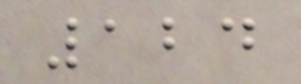124
